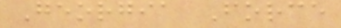Georgia Force
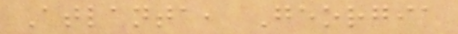Atlanta, Georgia
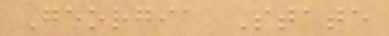Georgia State
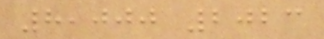8,000 2023
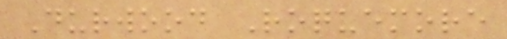Durwood Roquemore
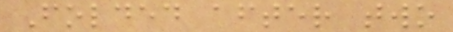Folded after two
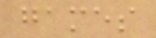games
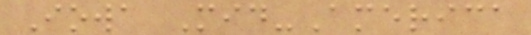Iowa Mid-America
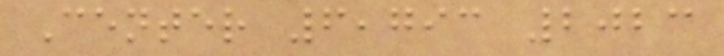Center 6,793 2023
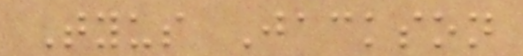Tyus Jackson
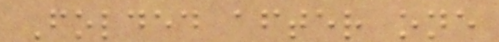Folded after one
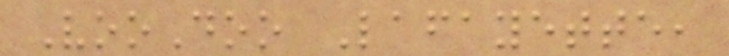VooDoo Lafayette,
